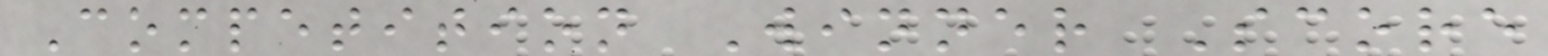Competition Winner Score
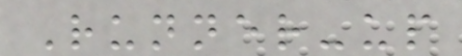Runner-up
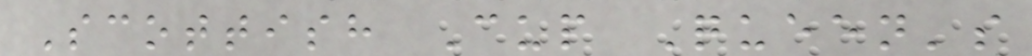Scottish Cup Queen's
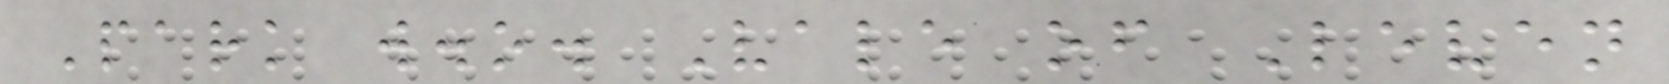Park w.o. Vale of Leven
